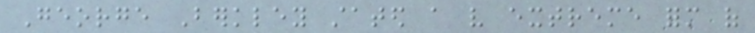George Berkley stated a very extreme form of
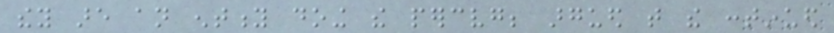they are an entity doing the perceiving; argued that the continued
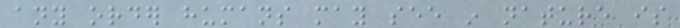any order humans may see in nature is
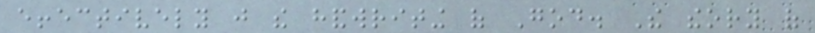effectively just the handwriting of God. The theory of
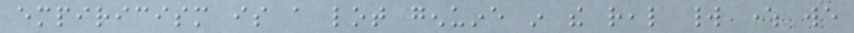empiricism is a lot genuine in the real world where we
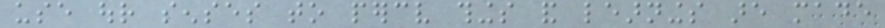use our senses to perceive things and learnings are made
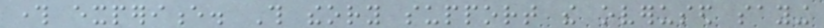through experience. This theory support the overused saying
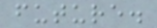future.
